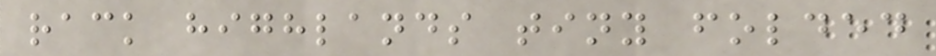rack highlands tiny folded
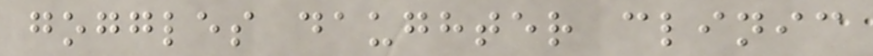goggles daughter clinic
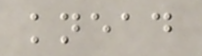knead
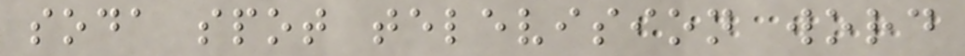soda spot television word
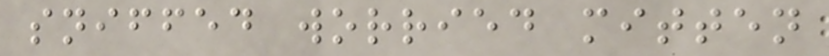sniffed worried mitten
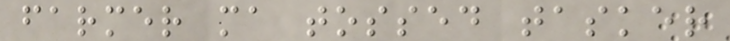farmer ma tossed tasker
